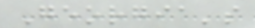Georgia's
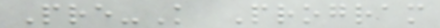Pre-K Program
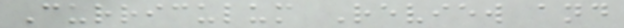Curriculum Review and
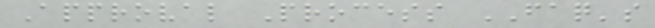Approval Process FAQ's
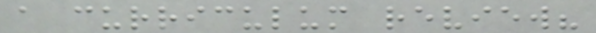a curriculum review?
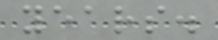years.
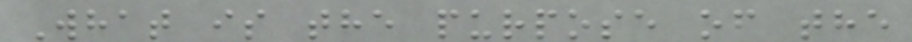What is the purpose of the
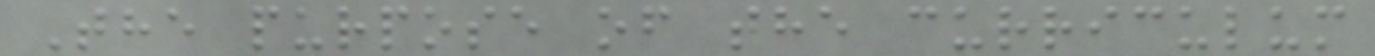The purpose of the curriculum
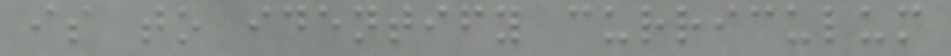is to identify curriculum
